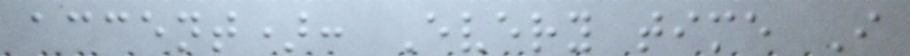accent): Every time I
